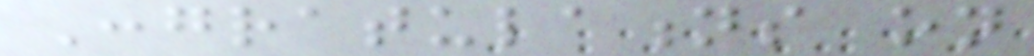Congratulations on
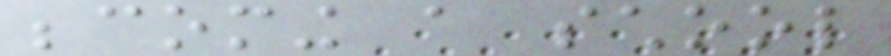becoming a school
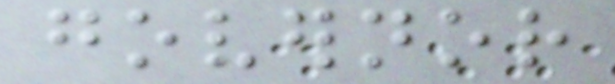governor
